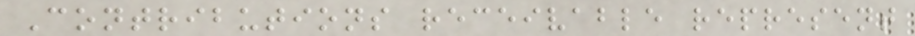Contributions receivable represent
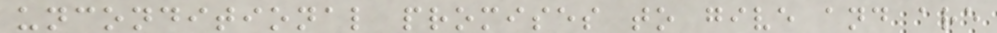unconditional promises to give and are
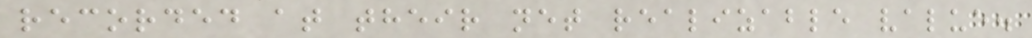recorded at their net realizable value.
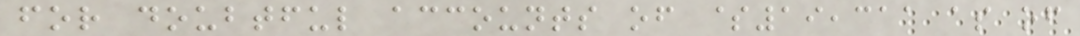for doubtful accounts of $19,311 as of
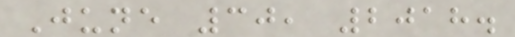June 30, 2018.
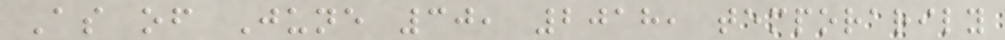As of June 30, 2018, temporarily
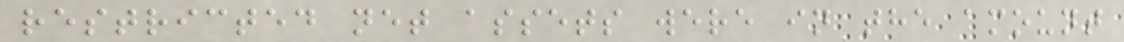restricted net assets were in the amount
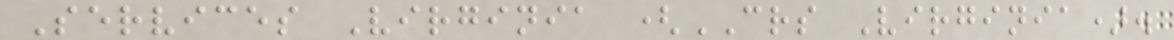Services Virginia (CRS Virginia).
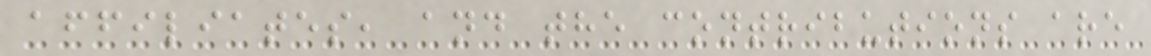affiliates, and the contributions are
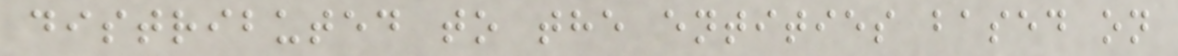distributed to the entities based on
